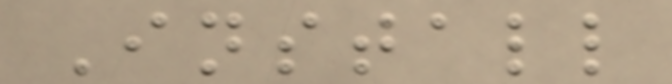Install
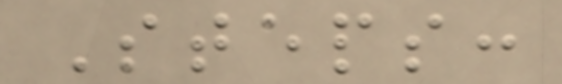Steps:
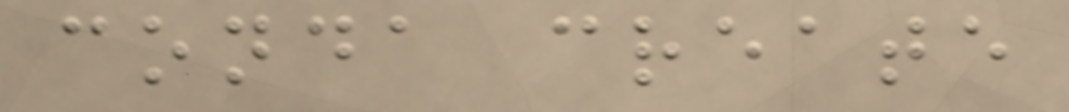conda create
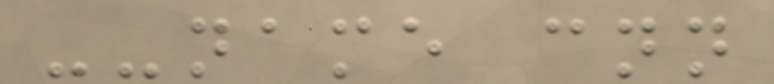--name cnn
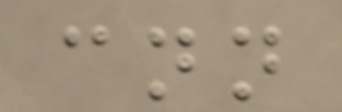cnn
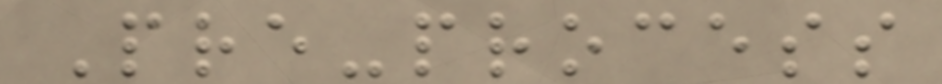Pre-process
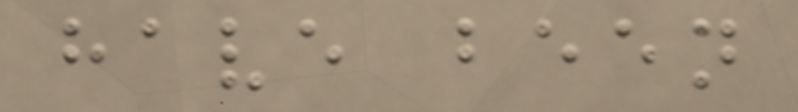have been
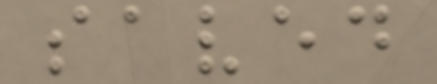saved
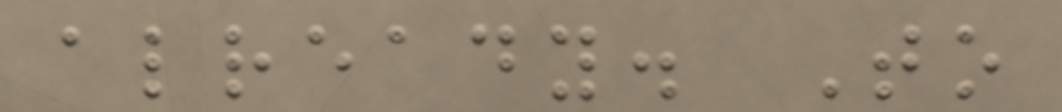already. To
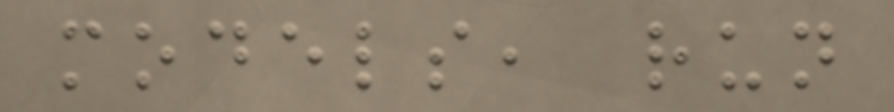models, run
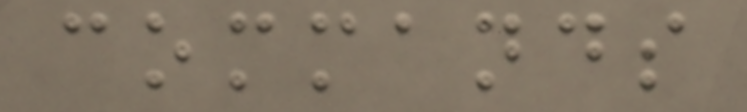commands
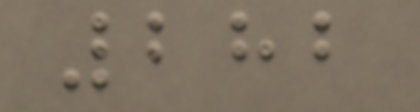282
